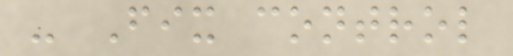- Fix control
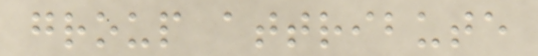group attribute
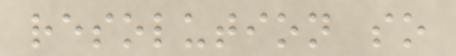resolution so
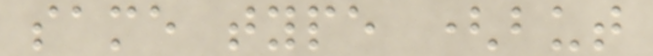same type (but
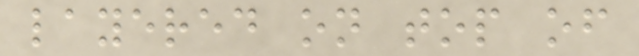layered on top of
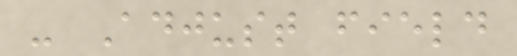- Adjust field
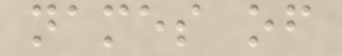names of
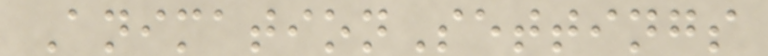AnimationSettings
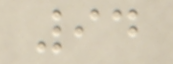94
